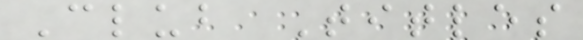Club Titles
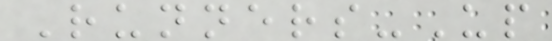Runners-Up
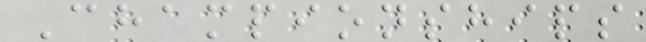Championships
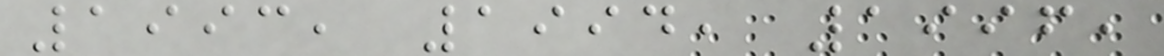1993, 1994, 1996,
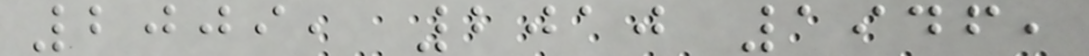2009, 2010 1946,
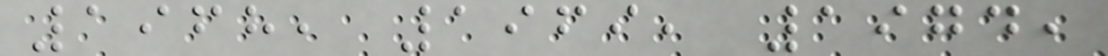1968, 1969, 1974,
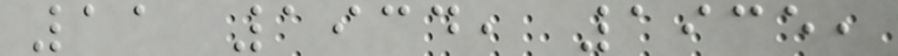11 1934, 1935,
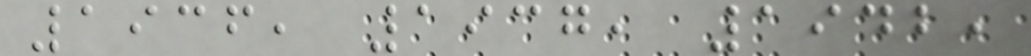1936, 1937, 1942,
